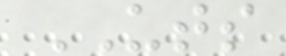UTS
